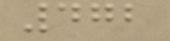472
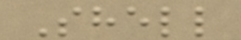Shell
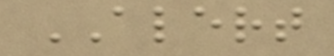ALERT
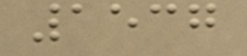1537
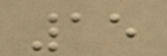15
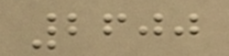2600
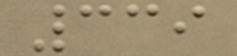339
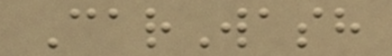CarWash
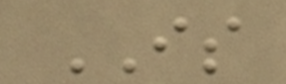IS
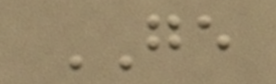GE
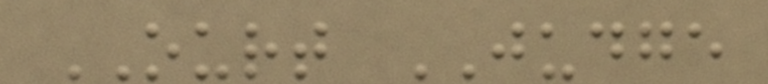OURT JUDGE
